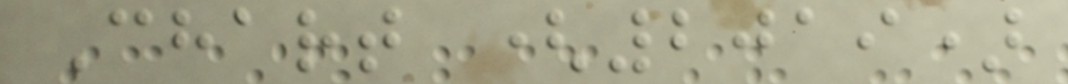Chart (2019)
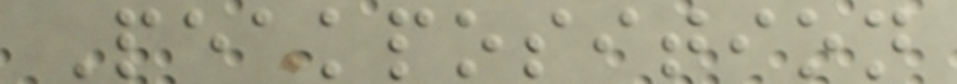Peakposition
